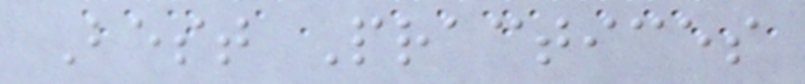Best Practices
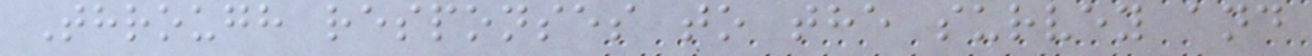Through responses to the survey and
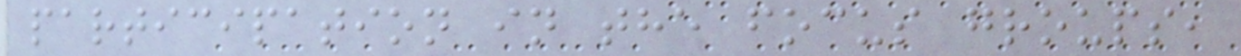participation in the focus groups,
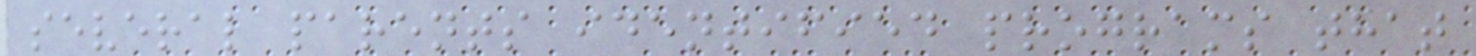several parents identified programs that
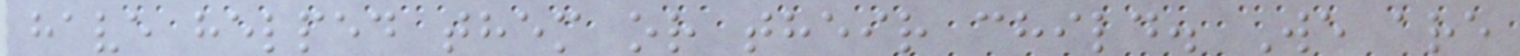have helped them or their child. We are
